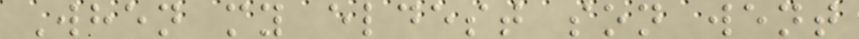When my eldest son went
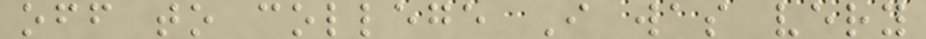off to college I was very
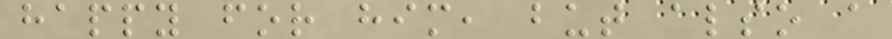happy for him, but also a
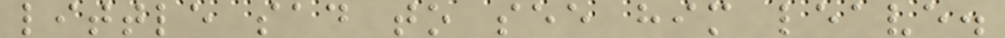little sad to see him leave.
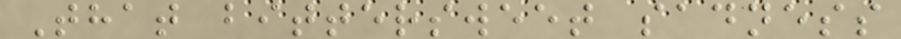That bittersweet sadness
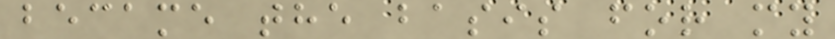became the basis for my
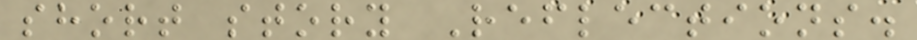short story Reflections.
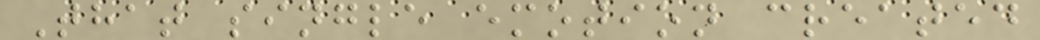That single emotion created
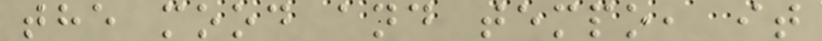the mood and tempo, it
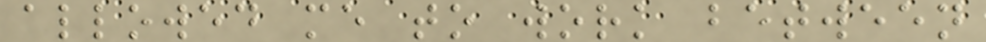allowed me to work between
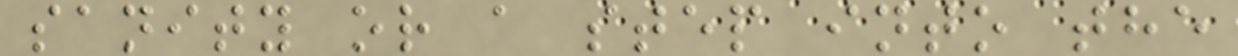sanity or a step into the
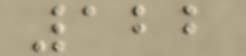122
